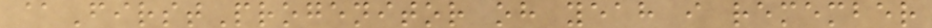@FirstProgenitor oh yeah i remember
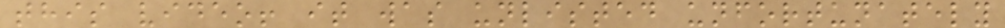this video! it was unlisted unfortunately
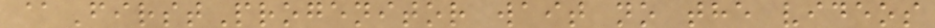@FirstProgenitor wait no the videos
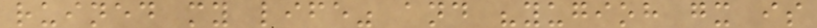ruined my life" and "yugioh gx is
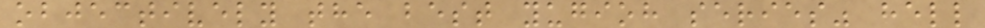objectively the best yugioh series" hell
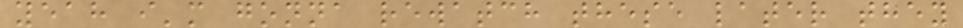yeah i'm gonna rewatch these later they
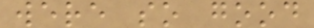were so good
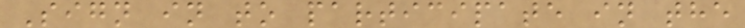Sign in to participate in the
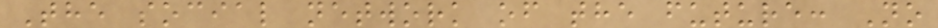The social network of the future: No
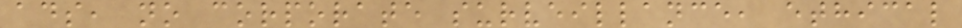ads, no corporate surveillance, ethical
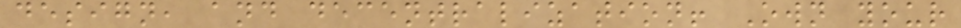design, and decentralization! Own your
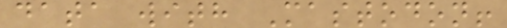data with Mastodon!
